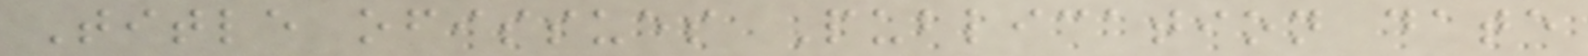Title ofissues Publication date
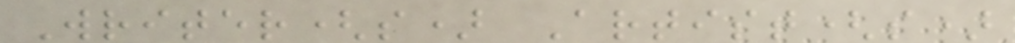Writer(s) Artist(s)
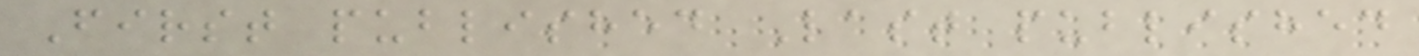First published Last published
